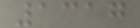1317
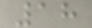18
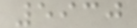5930
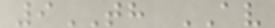9TH AV
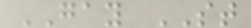GAY ST
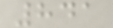841
